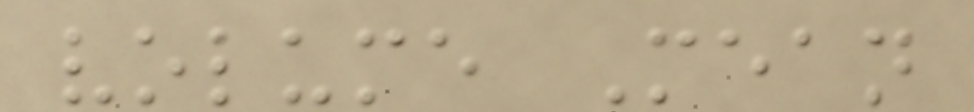volume Mean
